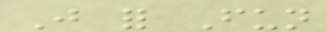Just for Fun
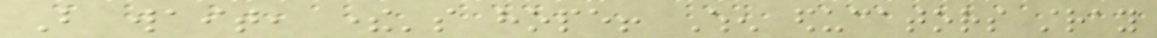But wait, there's hope! When educators stray
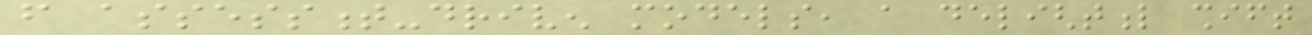from assessment-driven models, a delightful shift
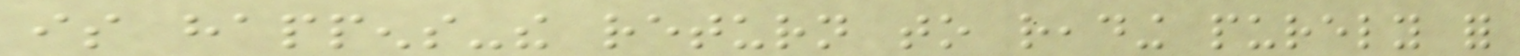is happens-the return to reading purely for
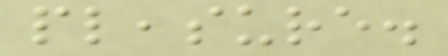pleasure.
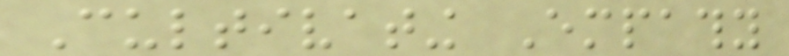Cultivating Empathy
